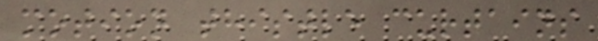motion thistle curtains
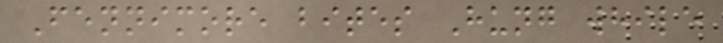Fennimore bites Hung while
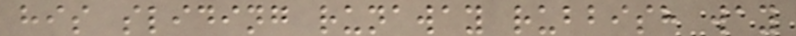his sliding runaway rubbish way
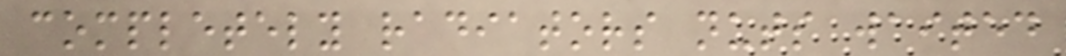completely radiators nuts waited
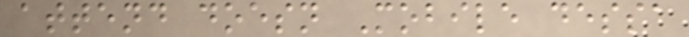attend doesn Mobile dessa
